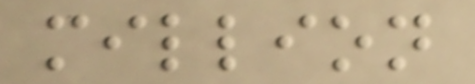million
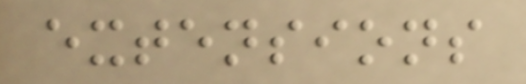extensions
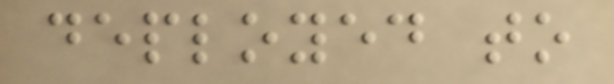deployed to
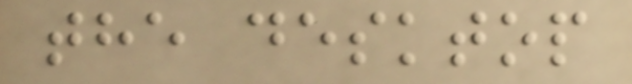the desktop
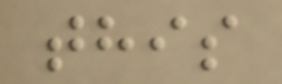this
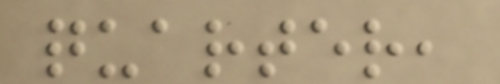quarter,
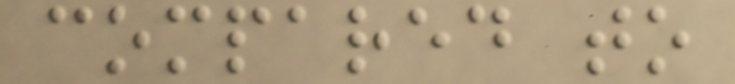compared to
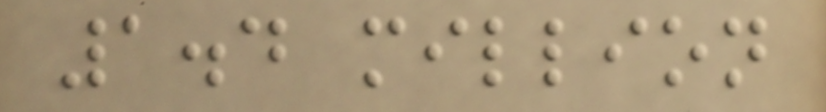1.4 million
